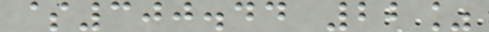$300.44 22%
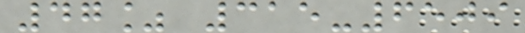47% 315-6509
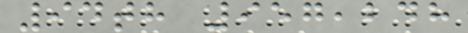94th 957,248
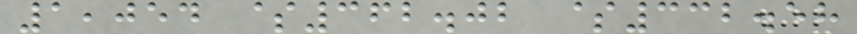1,054 $362.02 $332.58
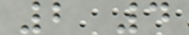2 4
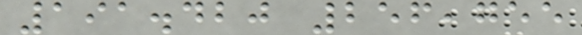191.420 256,755
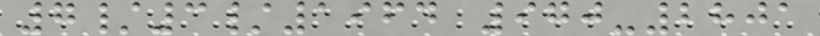7/3/1964 970-2801
